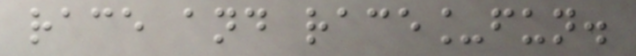race and race_fun.
